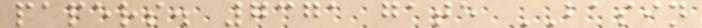papers. 7371 gate BASIN
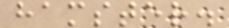hamster.
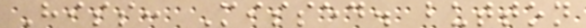Hiss: Missed. button
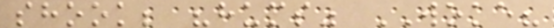shook; "hums" WOKE?
